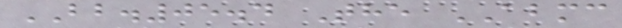BB.05.4 The ABMC
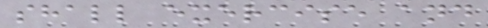shall exercise and
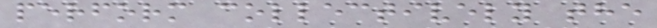perform collectively the
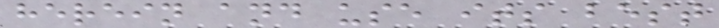herein and use its best
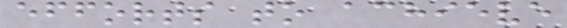efforts to achieve
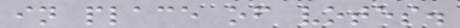in place of votes.
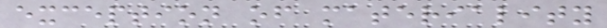exception of materiality
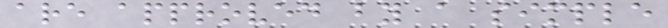are approved by a simple
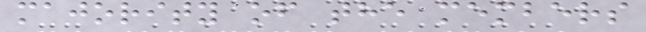majority of the members
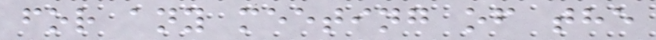for any meeting of the
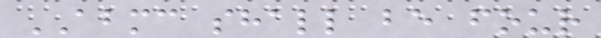ABMC shall be four
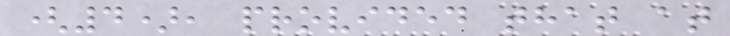(4), provided that at
